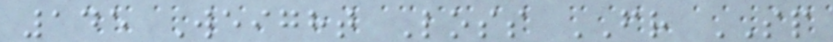145 Weight Loss FR SP
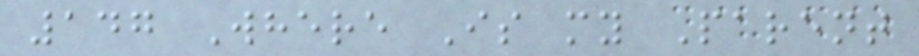147 Where Is my Parent
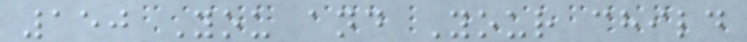150 You and Your child
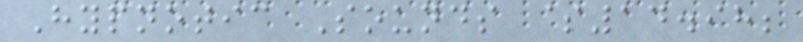Hypnotic Sounds $14.98;
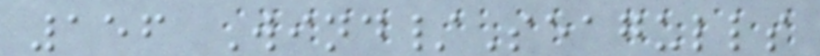156 Wind/Seagulls
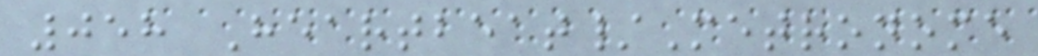058 Heartbeat/Metronome
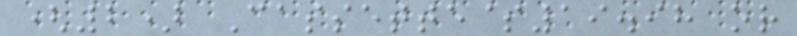(2) Cassette$19.98 or
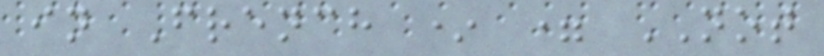in French * = NOT
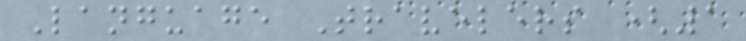Language Travelers (1
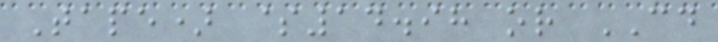Tape) $14.98 or CD
